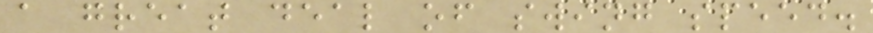a great deal of swing speed.
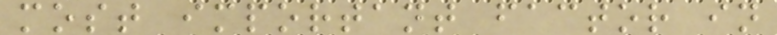most important factor in
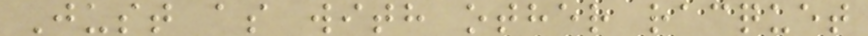Just as with other racquet
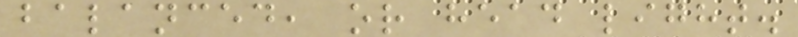balanced, or head light.
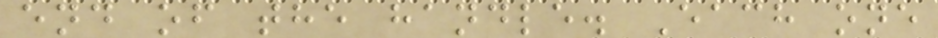end of the handle. Each one
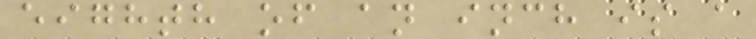eighth of an inch is a
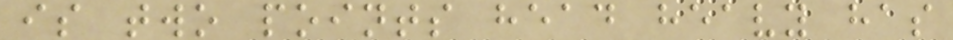is two points head heavy has
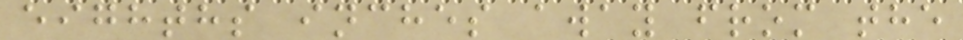eighths inches away from the
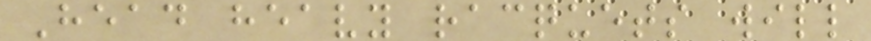Head heavy racquets will
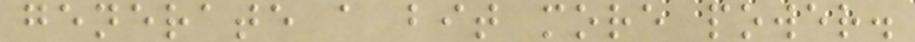generate a bit more power.
